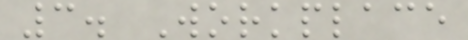3. Workplace
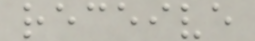receive
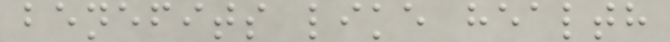benefits like health
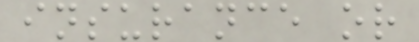insurance or
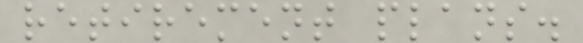retirement plans.
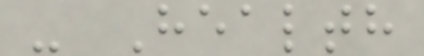- Health
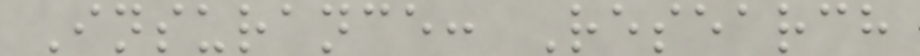Insurance: Research
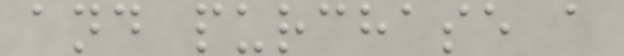and purchase a
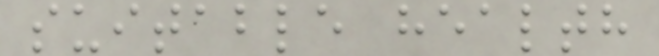suitable health
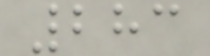283
